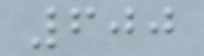600
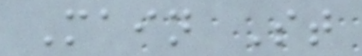Main St
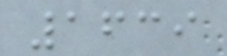1639
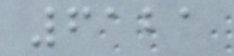6121
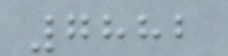7882
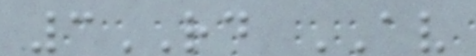3RD AV
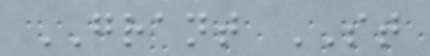GRANT ST
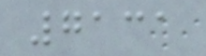7131
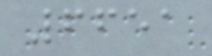6651
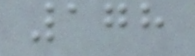178
